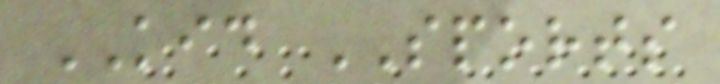KID SPORTS
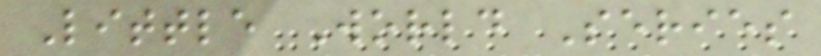Little World Series
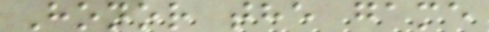Honor the game
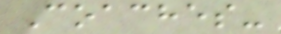Coaches-
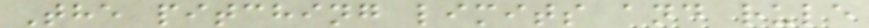The pitching limits and rule
